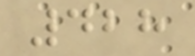428
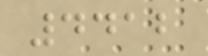4412
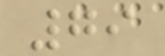79
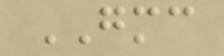GMC
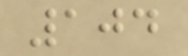104
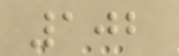102
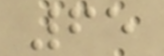65
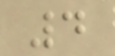4
